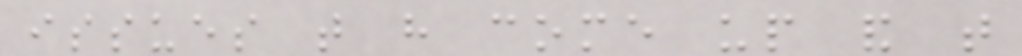issues that have come up and that
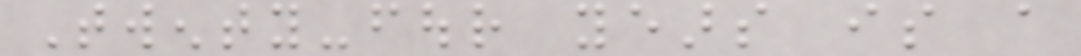Twenty-four years is a
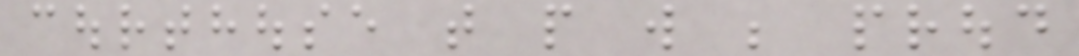courthouse that people will be proud
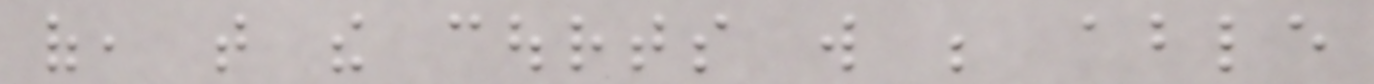of, that the courts will be able
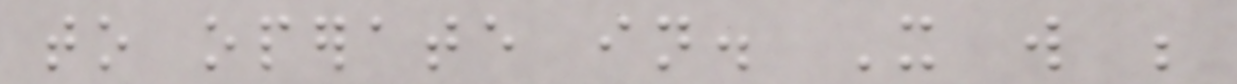to operate in. It will be
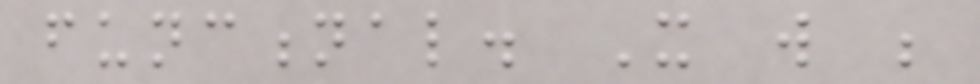functional. It will be
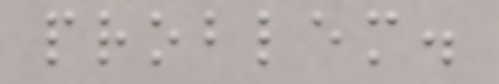problem.
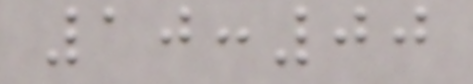10:00
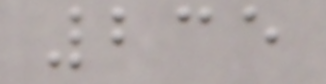235
